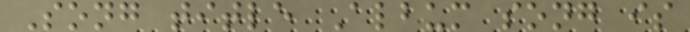Song title Album song is
